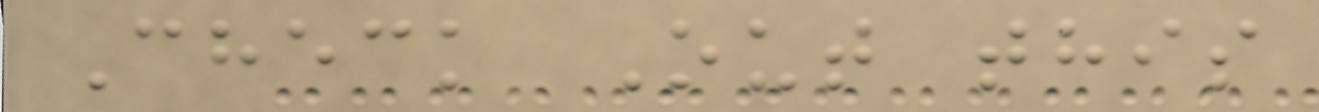Check Out this
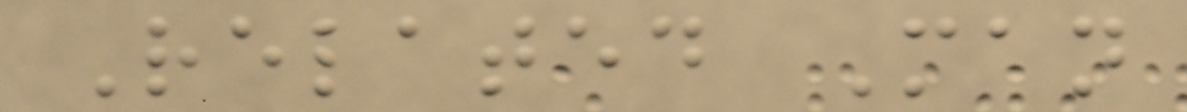Related Man
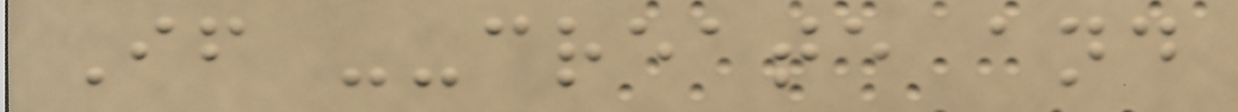If --create and
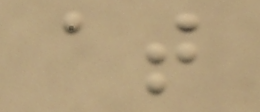at
